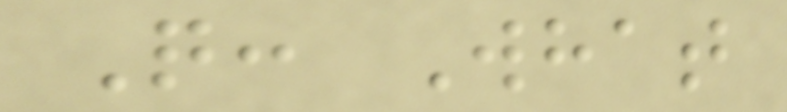Q: What
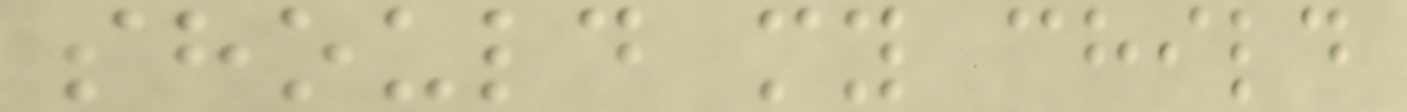should my child
